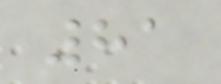81
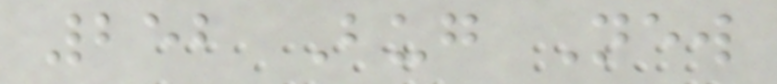252 Bug New
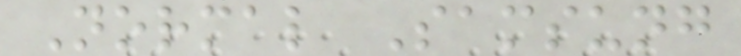Normal Samsung
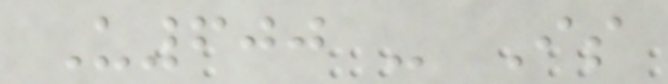U600 - Is
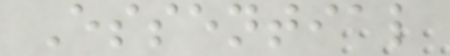Essential
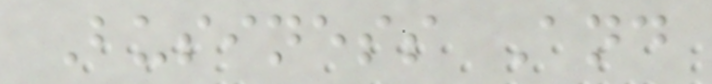Business And
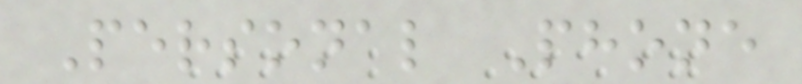Personal Phone
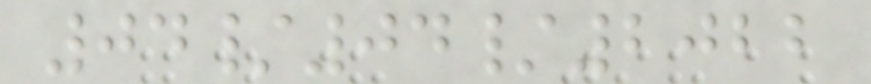04/04/2022
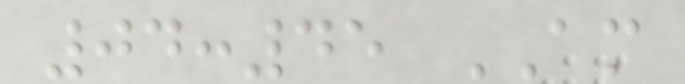04:45 AM
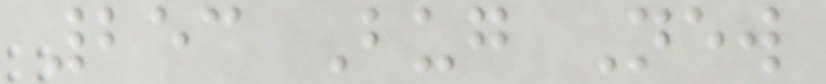253 Bug New
